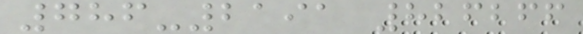786-2191 826266
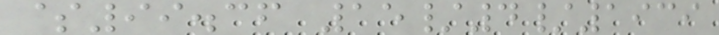$99.36 15/4/1939
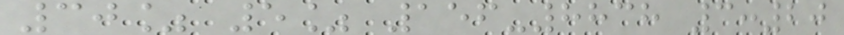30% 5% 156-8838 3:20
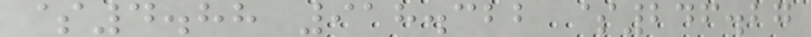$4.88 918.322 $246.27
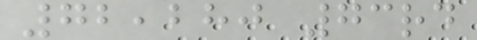72,280 73rd
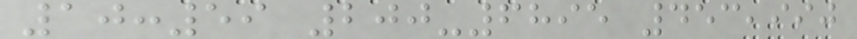10:59 200-6895 453,990
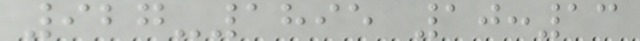927-1895 10:13
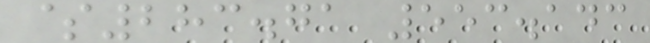$283.71 553.143
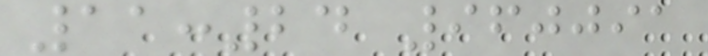11:24 960091
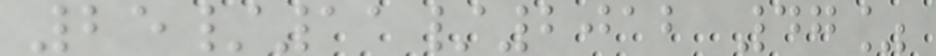25/11/2012 47%
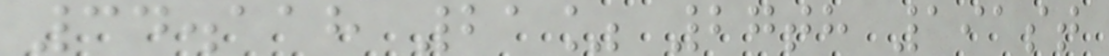34.118 21% 27th 191st
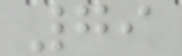79
